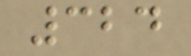324
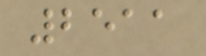2511
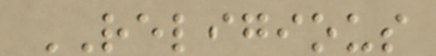RELIGIOUS
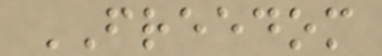FREEDOM
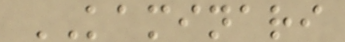KAMINARI
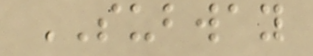SUBWAY
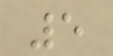5
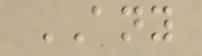ANY
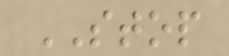STOP
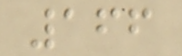166
